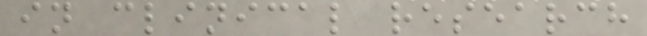in clinical research
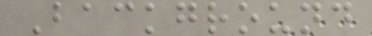Background
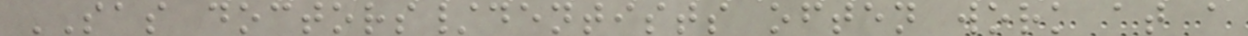SAS doctors/dentists often work at a
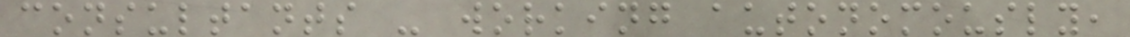consultants - working autonomously,
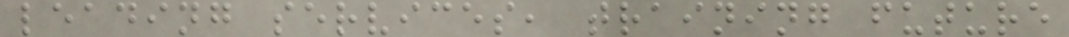leading services, training future
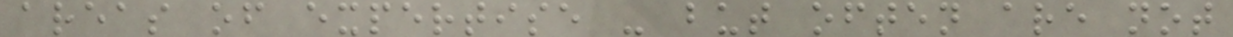areas of expertise - but often are not
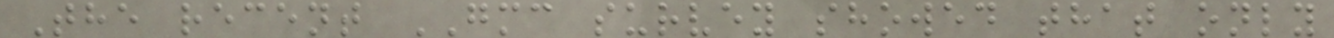The recent GMC survey showed that only
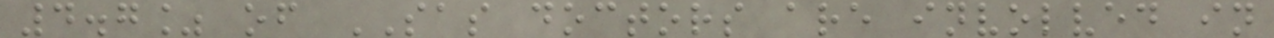4.7% of SAS doctors are involved in
